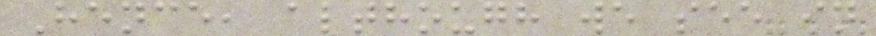Hence, although we see in
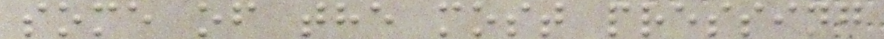some of the most pressing
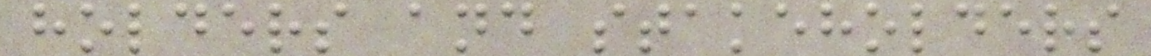holders and stakeholders
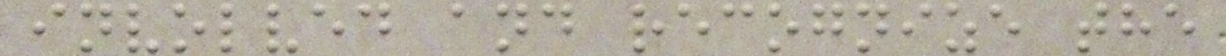involved and recognize the
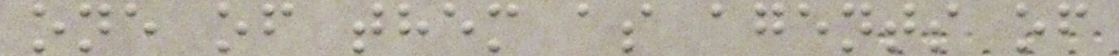one of them as agents of
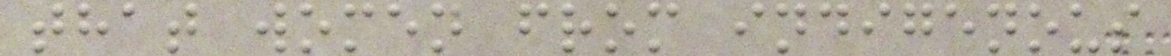that women from indigenous
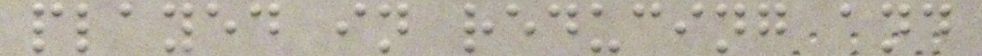played in reducing and
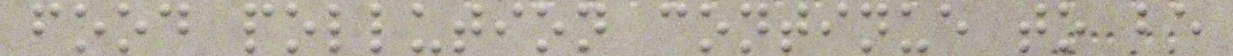food pollution continue to be
